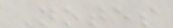Notes
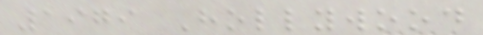1979 Hollywood
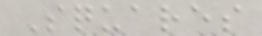Squares
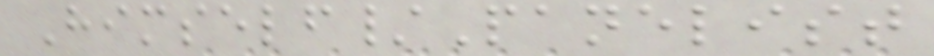Himself/Panelist
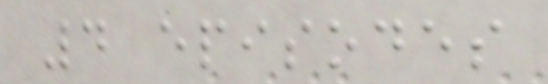4 episodes
